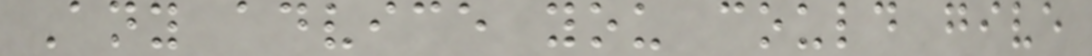Any advice you could give
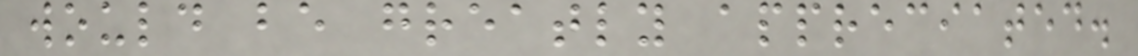would be greatly appreciated.
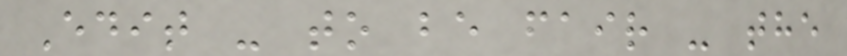Edit - to be fair - the
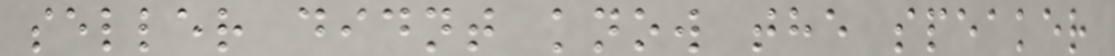seller didnt know the speaker
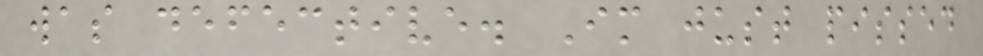was defective. Im just pissed
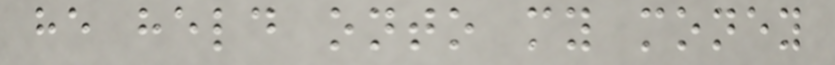he held onto my money
